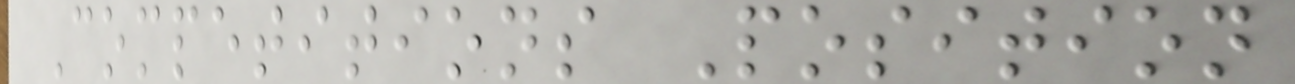Competitions Position
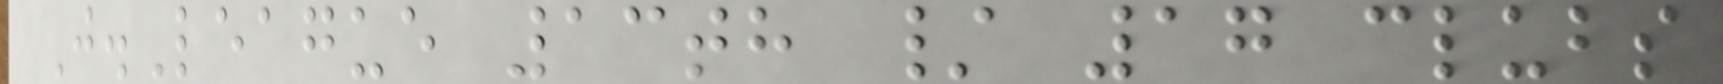J.League 13th / 17 clubs
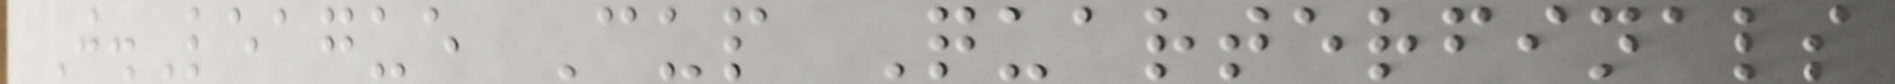J.League Cup Quarterfinals
